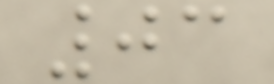03
